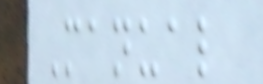Manual
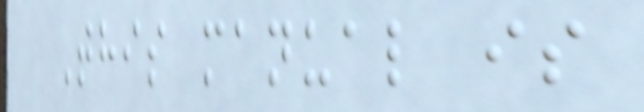This manual is
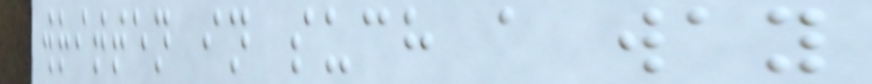written in such a way
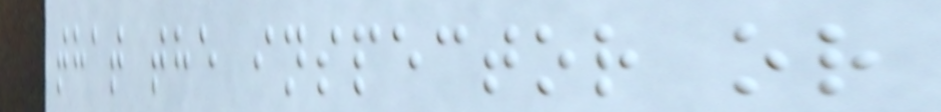that the inspector or
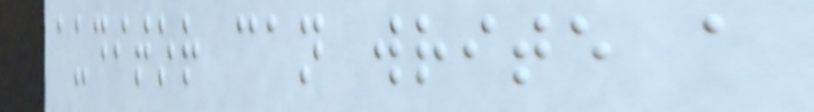auditor can write a
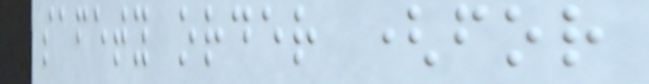safety order (for
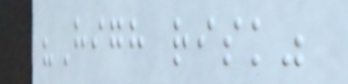"High risk"
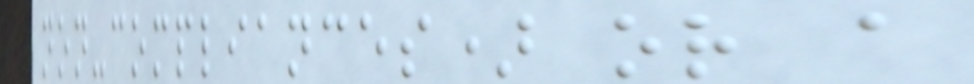non-compliances) or a
